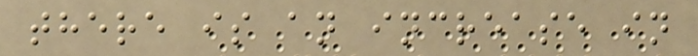there is an increase in
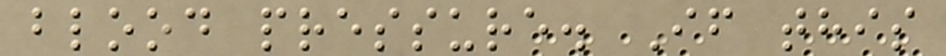blood pressure. If this
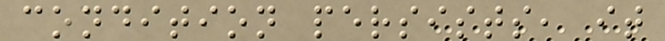condition persists, it
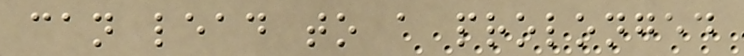can lead to a prolonged
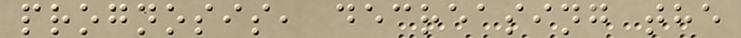prognosis, decreasing the
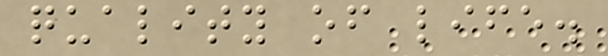quality of life.
